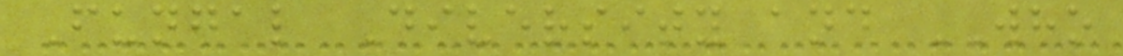Fungal Diversity and WHO
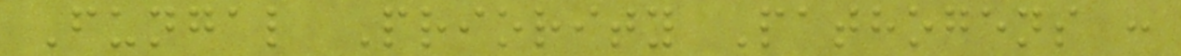Fungal Priority Pathogens :
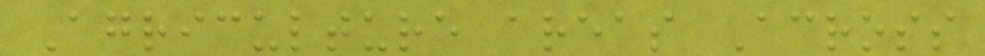Agriculture areas Across
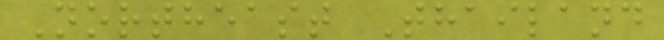Northeast Thailand
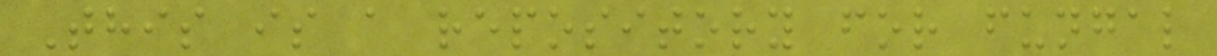This is a repository for fungal
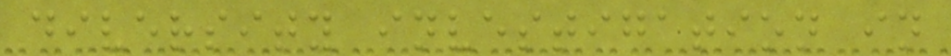diversity investigation in
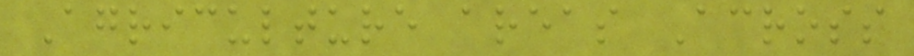Agriculture areas Across
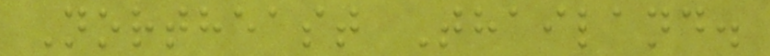Northeast Thailand.
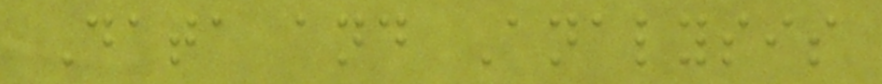Data and Analysis
